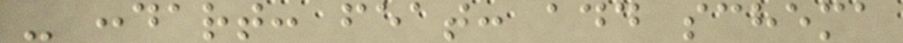- :dart: feat: add schema
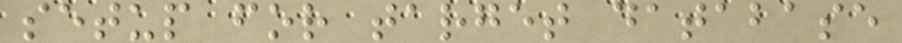setup for target database
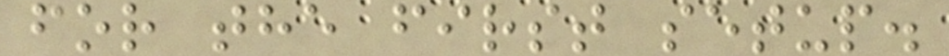for the first setup.
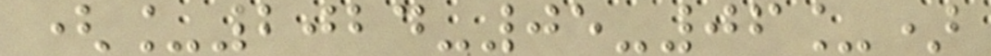(_2024-05-06_)
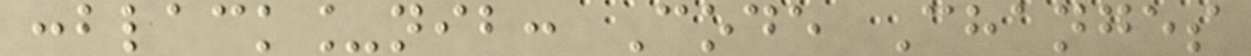:black_nib: Code Changes
